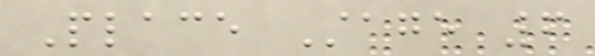Place Stage 6
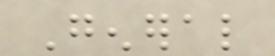General
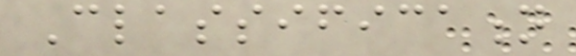Classification
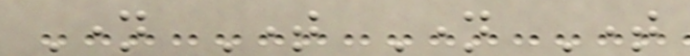Name Time Name Time
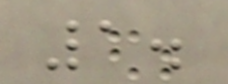1.
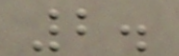2.
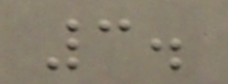3.
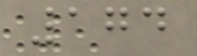174
